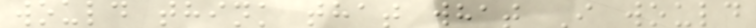would think that what I would
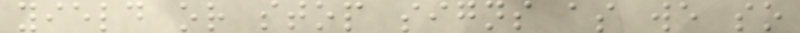yield or stop signs as we so
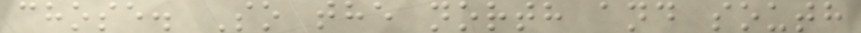chose. So the north and south
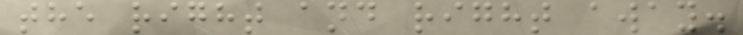the right and right away.
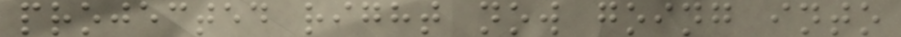projected right now going into
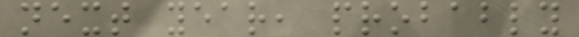next year, probably
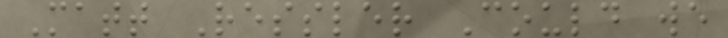Matt Ressler Could we
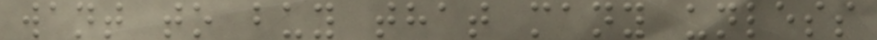want to buy that many unless
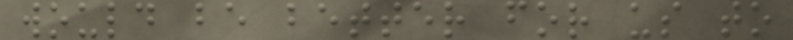would be better for us to
